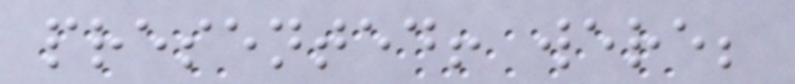presented! were;
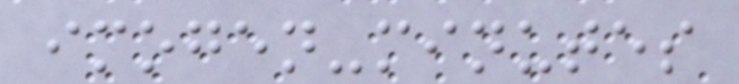imogen-minutes
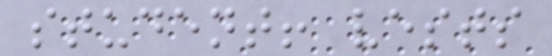student! vests
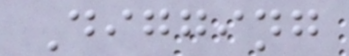Digging
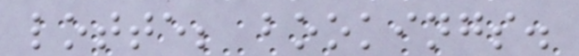lotte; bookings.
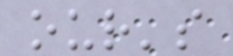our's
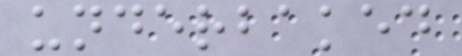underbaked
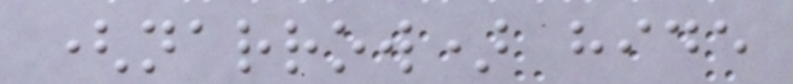(narrow) hide
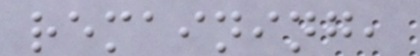remaining,
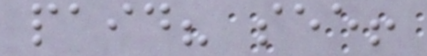paid? see!
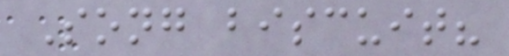Song biscuit?
